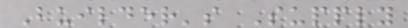Builder's Supply
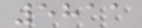5811
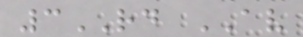3RD AV
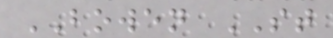BOWEN ST
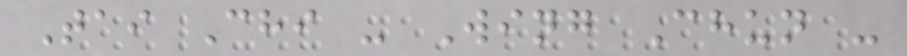Tai Chi - Wing Chun -
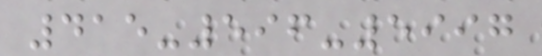415-596-5997
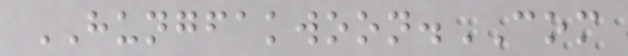HUNGFAKWOON.COM
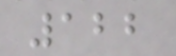122
